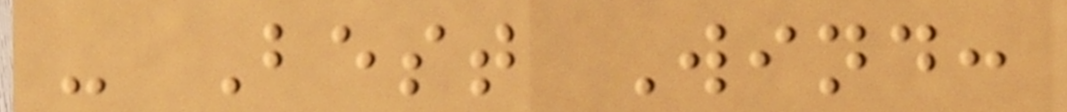- Best Wind:
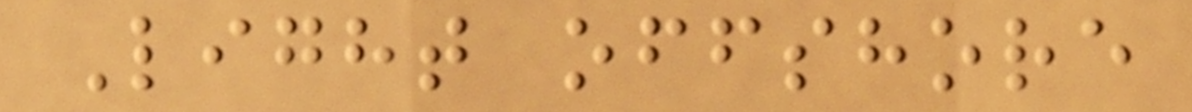Light offshore
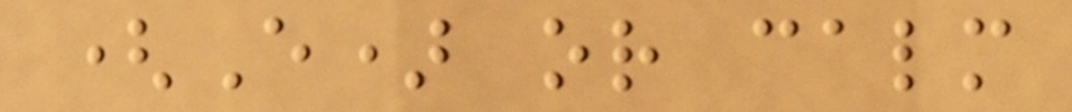(E) or calm
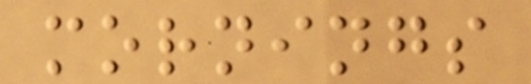mornings
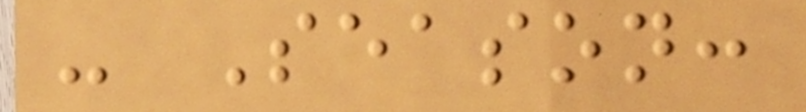- Season:
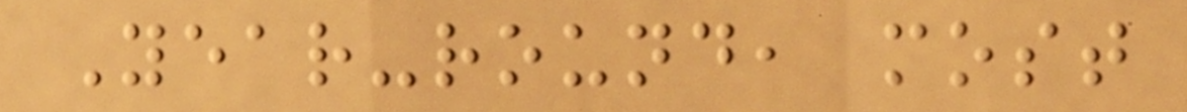Year-round, most
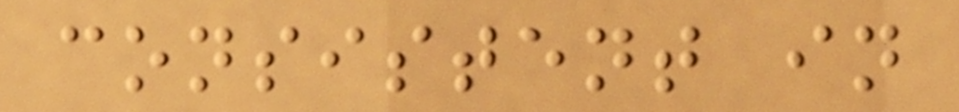consistent in
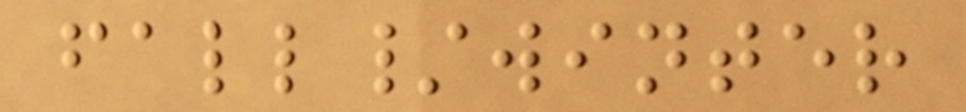fall/winter
